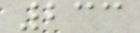233
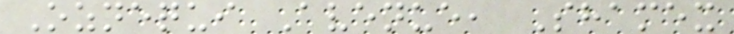Oznequi Avenue, Shamex
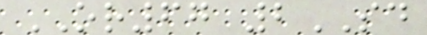OR67 2SD
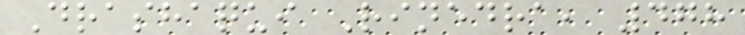Drashaqui Rinedra, 478
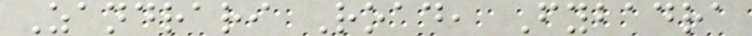Zandrari Road, Fybadra
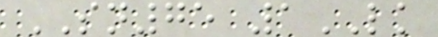SN75 1LK
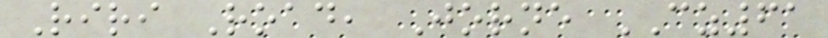Riri Road, Jorne CZ61
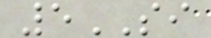5SI
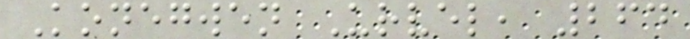Konegwen Urvel, 264
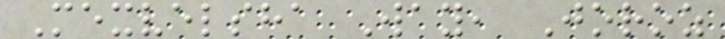Mexvelsha Way, Joroz
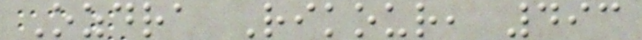Ozdra Rikour, 493
